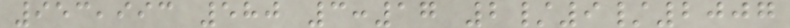953,993 580 3:17 2/9/2007
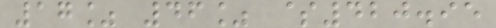17% 46% $420.95
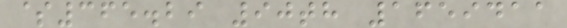$365.29 90th 1659411
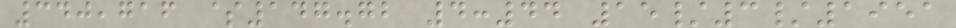340,716 $147.72 4:44 15/3/1951
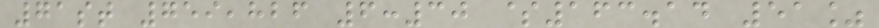71st 759,826 6:30 $163.14 51%
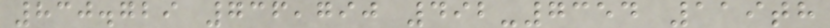830.729 736,790 492-7354 119th
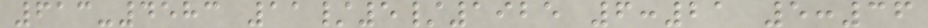613-4583 11/5/1925 6:21 5:36
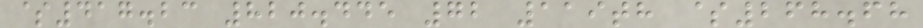$417.23 820.445 72 119th $268.68
